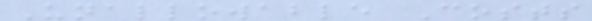Unallowable Costs
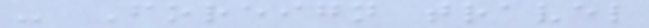- Foreign travel
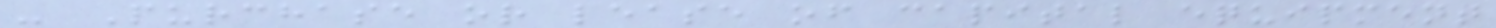- Purchase or lease of capital equipment
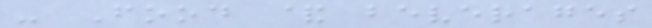- Food & beverages
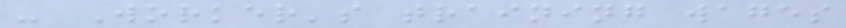- Worker's training wages
